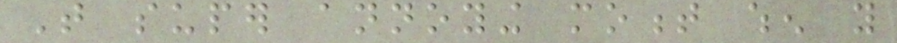That super annoying moment when you
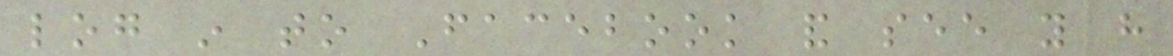log in to Facebook and see you have
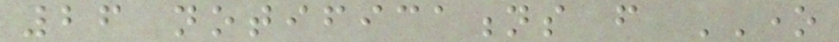26 notifications from ONE
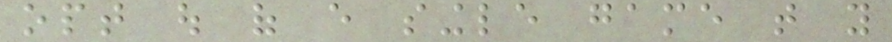opt out of every single game that you
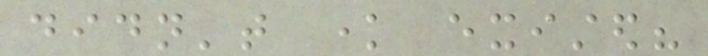didn't know existed?
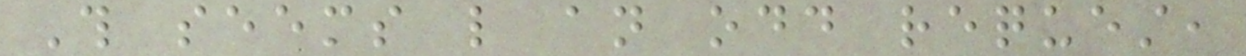This seems like an odd request,
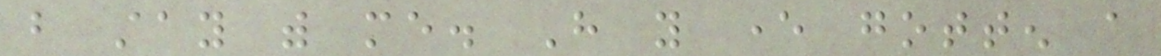but stay with me. Have you ever gotten a
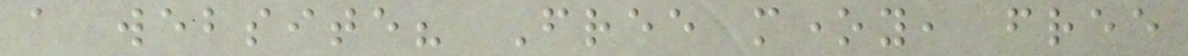a website? Free money, free
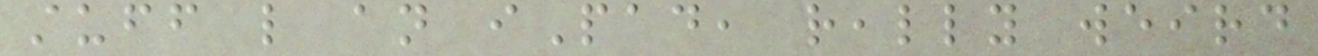stuff like an iPad, really weird
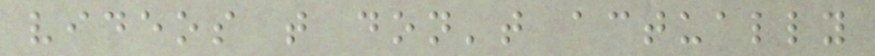videos that don't actually
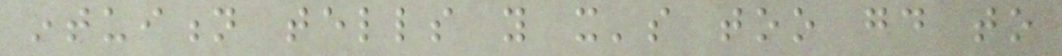intuition tells you it's too good to
